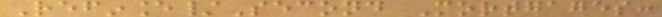Refinance/Second Mortgages:
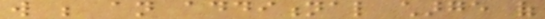will be an additional charge of
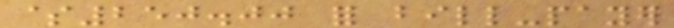$250.00 for bill-payer
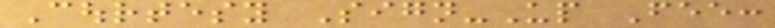Courtesy Sign-Up Fee:
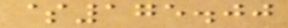$175.00
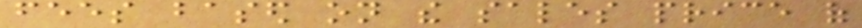fees based on the sales price of
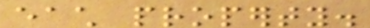each property.
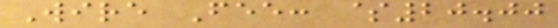Wire Fee: $20.00
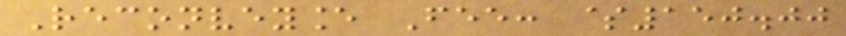Reconveyance Fee: $150.00
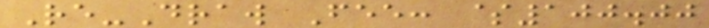Re-Draw Fee: $100.00
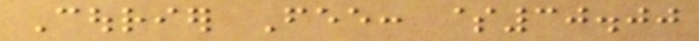Courier Fee: $30.00
